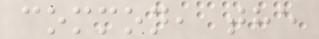common, the
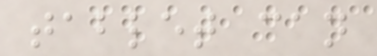tablet can
